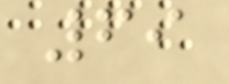69
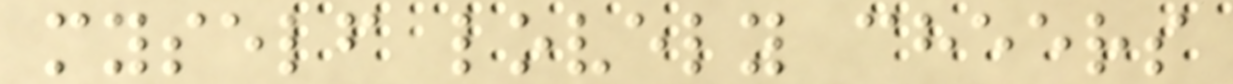myself lovely cheers
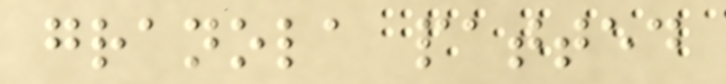granola patted
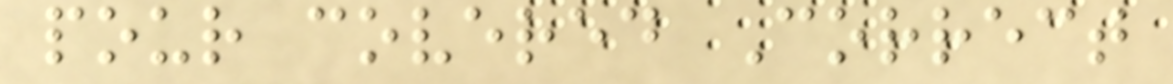pour covered Correct
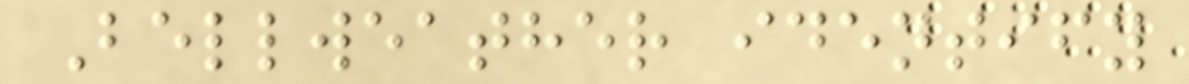Bellweather identify
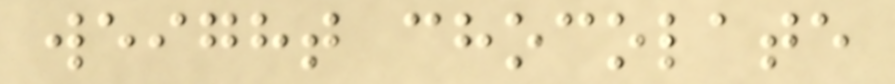weight chocolate
